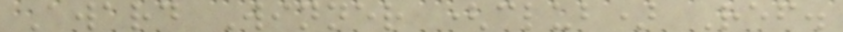Award Winner (club) Ref.
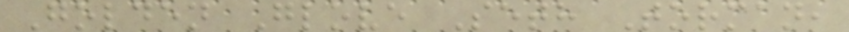Golden Glove Seth Torman,
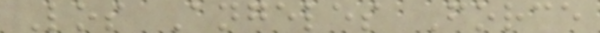Los Angeles Force
